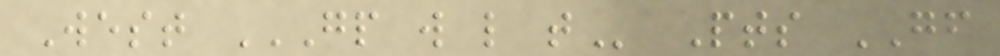West GP W L T Pts GF
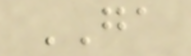GA
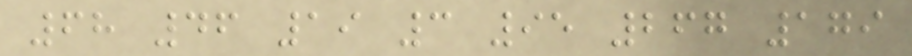68 46 19 3 95 267 179
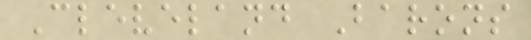Cleveland Barons
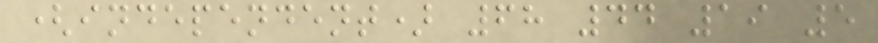(independent) 68 44 19 5
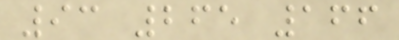93 265 166
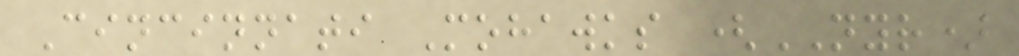Cincinnati Mohawks (NYR)
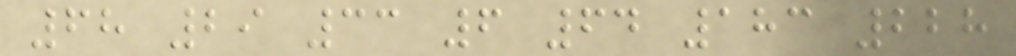68 29 33 6 64 183 228
